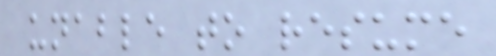unable to resume
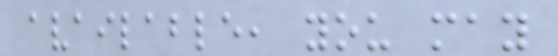available, you may
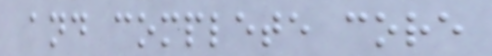and complete core
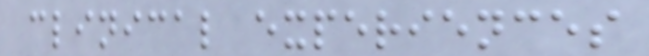clinical experiences
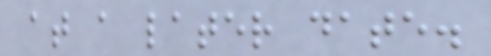at a later date.
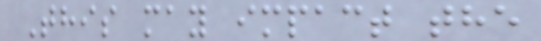This may impact the
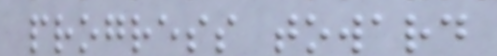progress toward
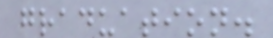graduation.
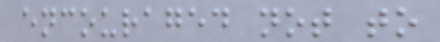encouraged not to
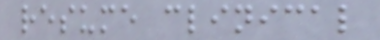resume clinical
